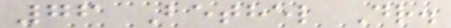76 Bethel Dr.
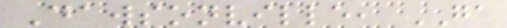Dawsonville, GA
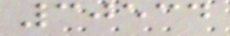30534
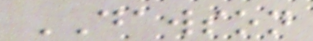DAWSON
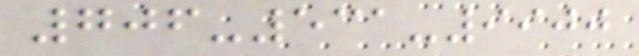706-531-9900
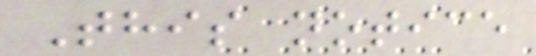This notice
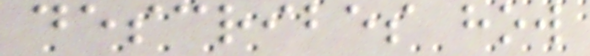describes how
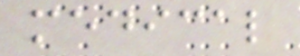medical
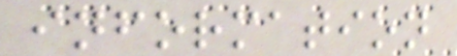information
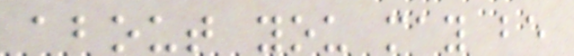about you may be
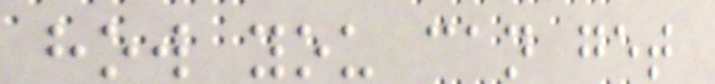how you can get
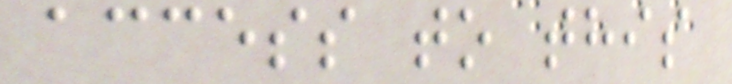access to this
